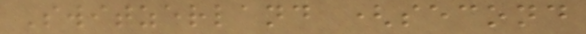Switzerland (second
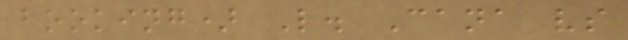booking) L. Cana vs
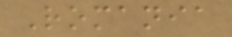Romania
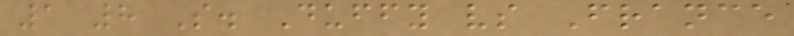1 8 S. Duffy vs France
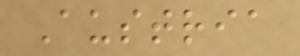Austria
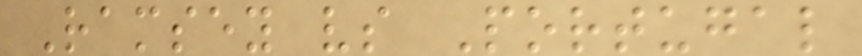Ramsey vs Portugal
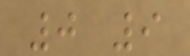0 9
